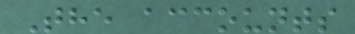The accounts
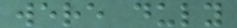were duly
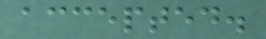accepted.
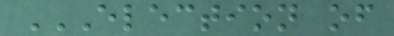ELECTION OF
